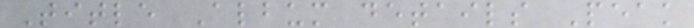Title Album details Peak
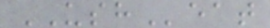USHeat
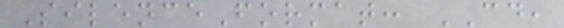SilenceFormat: CD,
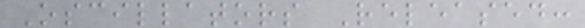Oscillators Released:
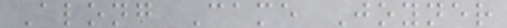Along Came Joyner
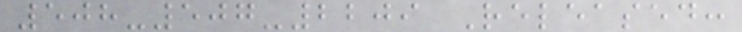508-507-2209 Released:
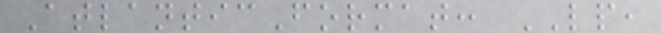AtlanticFormat: LP,
